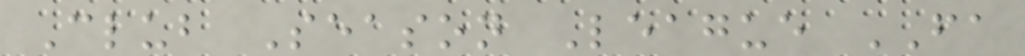Club Season League FA
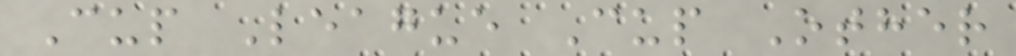Cup League Cup Other
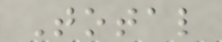Total
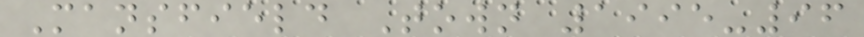Mansfield Town 1995-96
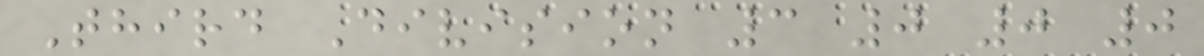Third Division 3 0 0 0
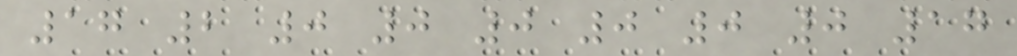17 2 0 0 0 0 0 0 17
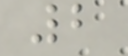2
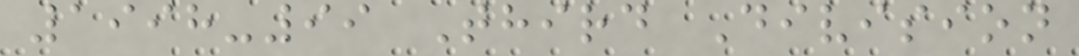1998-99 Third Division
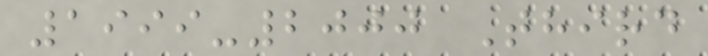1999-2000 Third
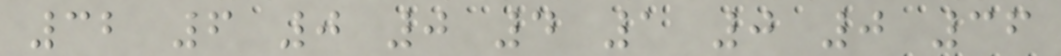32 6 0 0 4 1 0 0 36
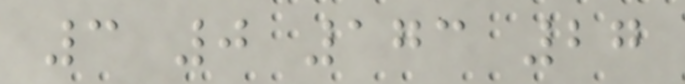3 0 173 27
